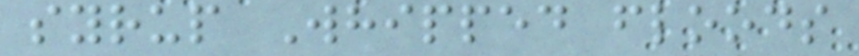syrup Whipped floods
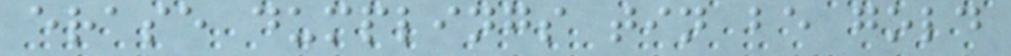erase dumplings tin be gold
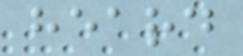heard
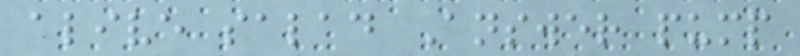alive salad Answer pump
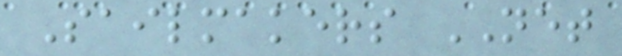Sailmakers NET
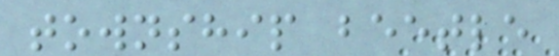township beetle
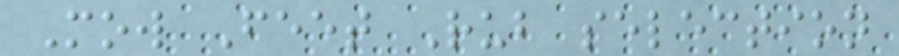Mow Feet Rub selection
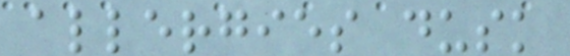allergies dusk
